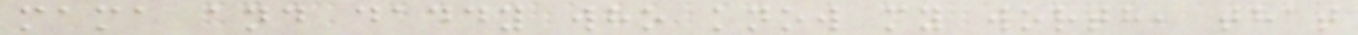mama and daddy who know my worth, that
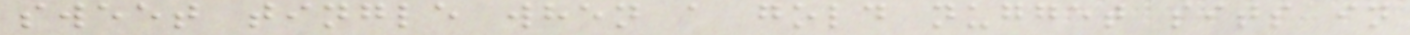sweet tingle when a gold nugget sits in
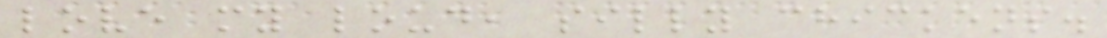love my loud, silly chickens.
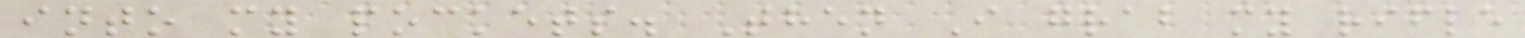into my pockets. Then I grab my rifle
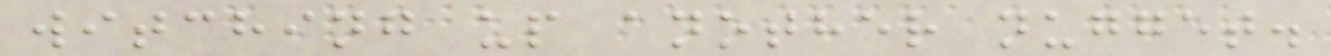witching up another nugget.
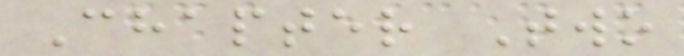Chapter Two
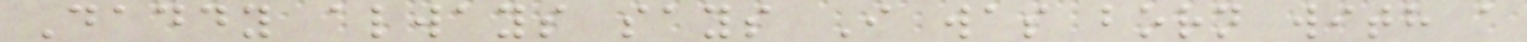Daddy always says I was born with a
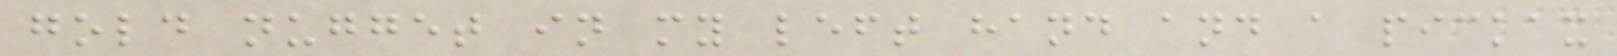gold nugget in my left hand and a pickax
